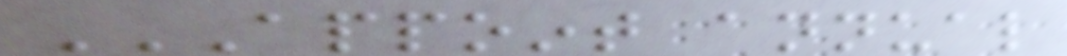APPOINT ANNUAL
